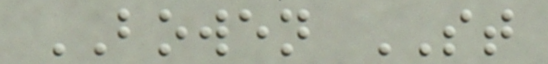BOWEN ST
